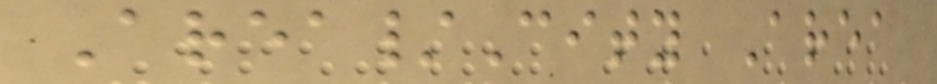Area/City Area
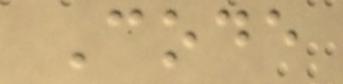Code
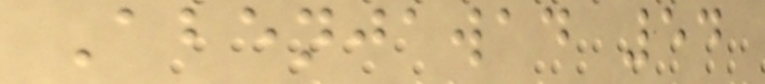Abenjawad 54
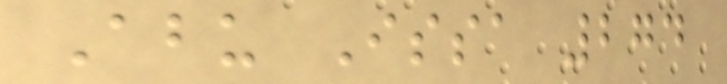Abu Issa 274
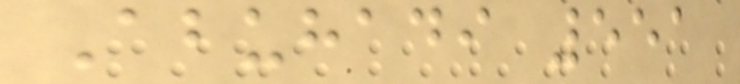Abuhadi 551
